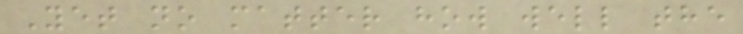Yet no matter how well the
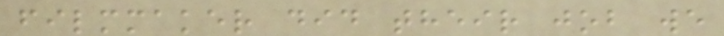filmmaker did their job we
